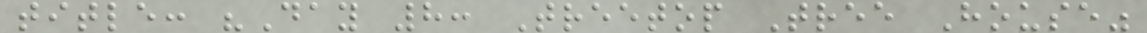title: "Day 8: Treetop Tree House"
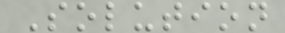Solution
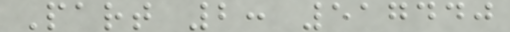Part 2: 517440
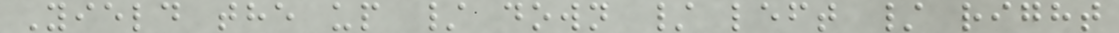Yield the up / down / left / right
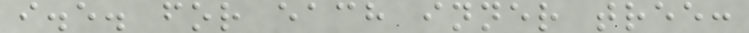i.e. for each inner tree:
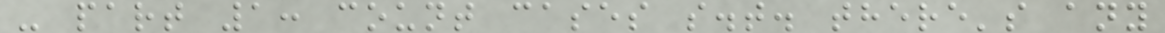- part 1: count cases s.t. there's any
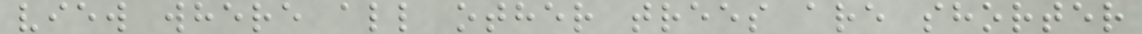view where all other trees are shorter
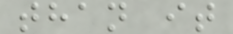than it
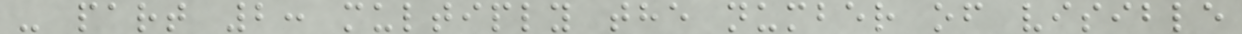- part 2: multiply the number of visible
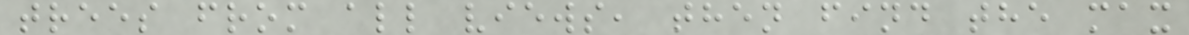trees from all views, then find the max
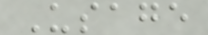Usage
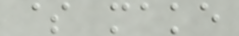$ make
